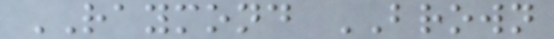RAYMOND BROWN
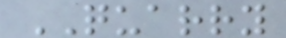QUARRY
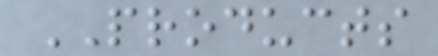PRODUCTS
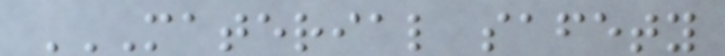MATERIAL SAFETY
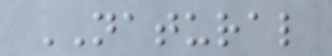NATURAL
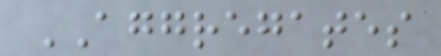AGGREGATES
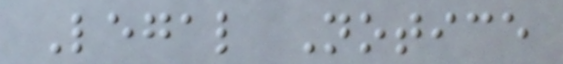Legal Notice
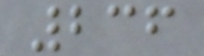236
